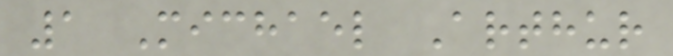1 Michael Arthur
